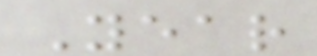Year
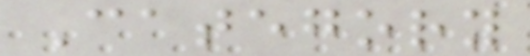Category
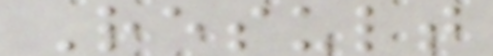Result
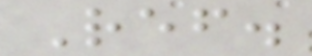Ref.
